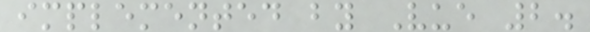implemented by Vue 2.
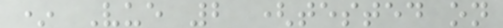* Vue 2 (tested on
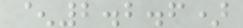^2.2.6)
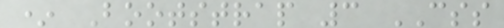* Bootstrap 3 CSS
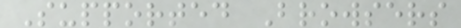Supported Browsers
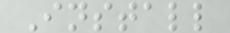Install
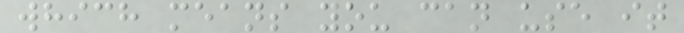which means you can use it
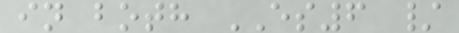in both ES6 /
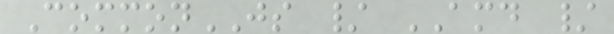CommonJS / AMD /
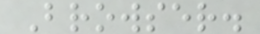Browser.
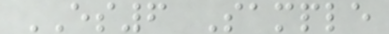ES6 Sample
